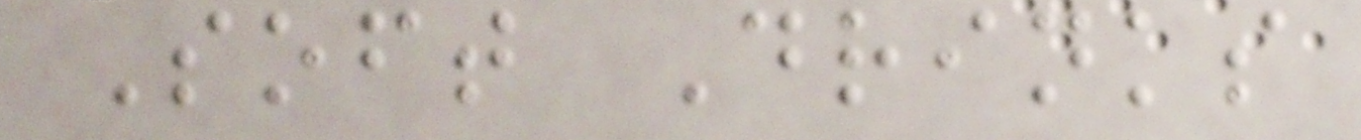Soft Drinks
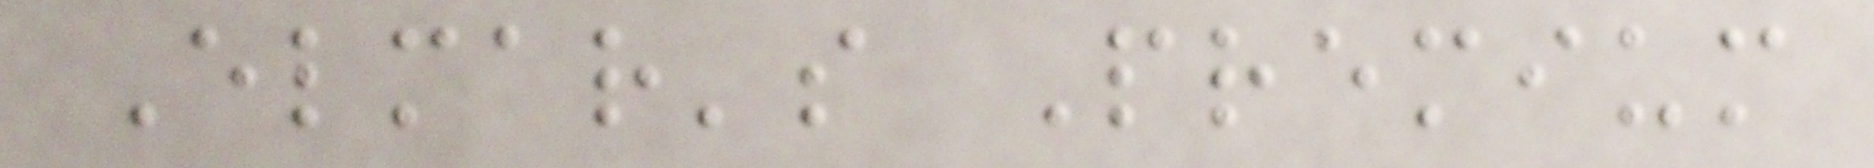Elmar's Premium
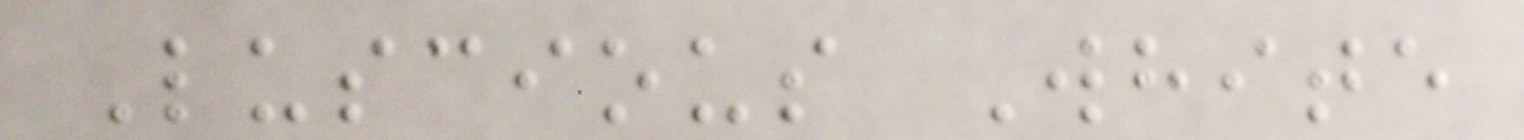Luscious White
